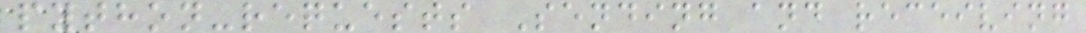python-requests Sending and receiving
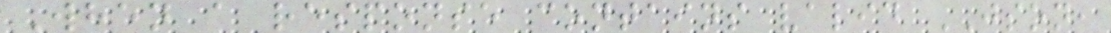When a response contains valid JSON,
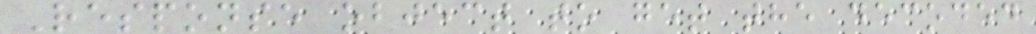Response object to get the decoded
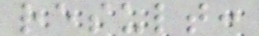result:
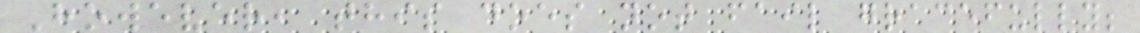However, this does not fail gracefully;
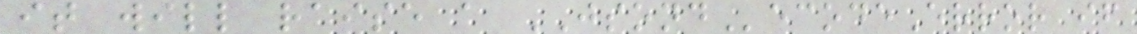it will raise a JSONDecodeError if
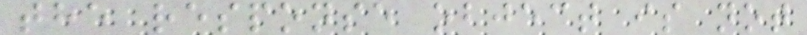the response object is not
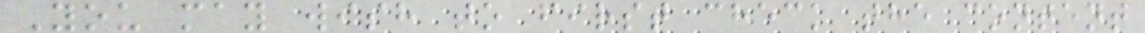You may wish to first check the content
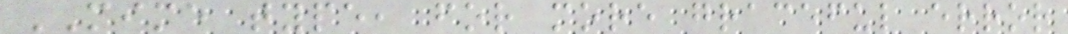MIME type, for more graceful error
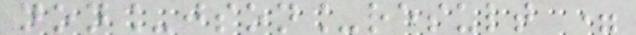non_json_result =
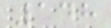148
